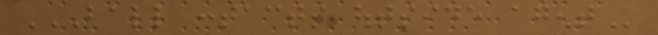BALL CONTACTS OUTSIDE AGENT
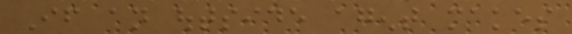If an outside agent makes
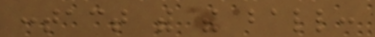contact with the ball:
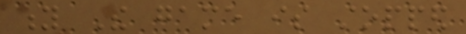y The game is stopped
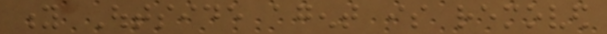y Outside agent is removed
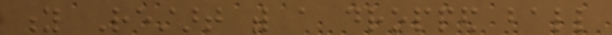y Restart with a dropped ball
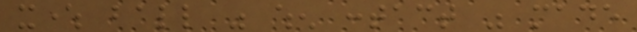xwhere ball was when contact was made
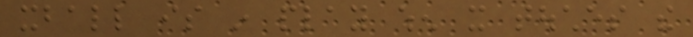xball is in play when it touches the
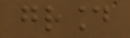ground
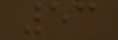53
